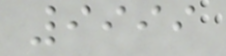9999
